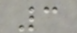3
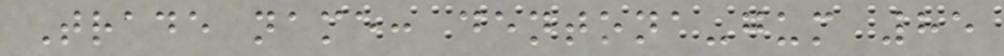Trade name: dentona-gum 85
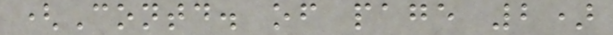(Contd. of page 2)
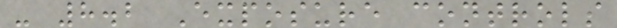- 8.2 Exposure controls
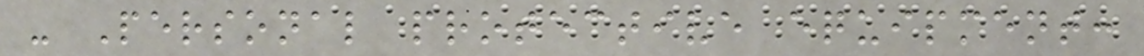- Personal protective equipment:
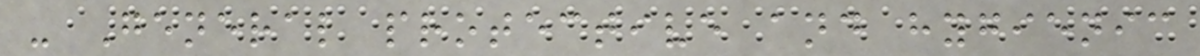- General protective and hygienic
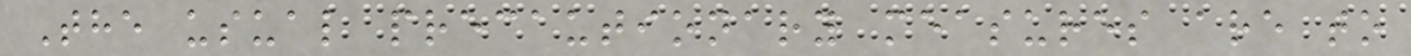The usual precautionary measures are to
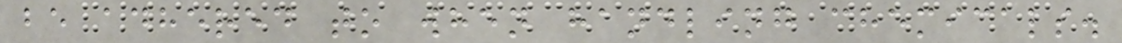be adhered to when handling chemicals.
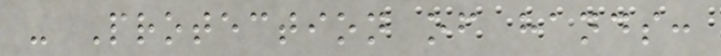- Protection of hands:
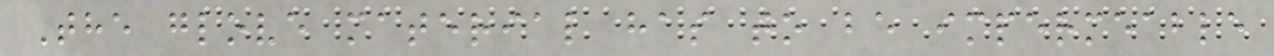The glove material has to be impermeable
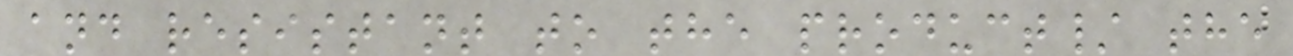and resistant to the product/ the
